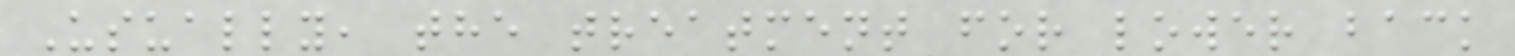Usually, the treatment for lower back
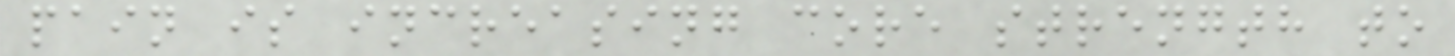pain is increasing core strength to
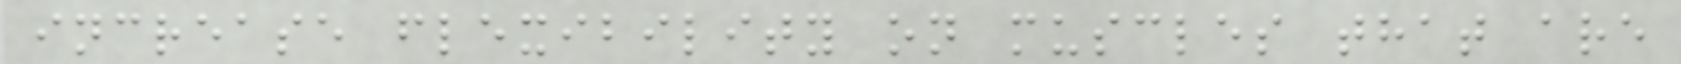increase flexibility on muscles that are
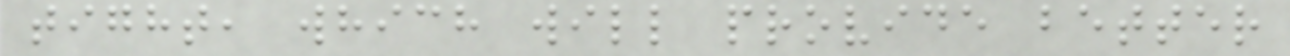tight, which will provide better
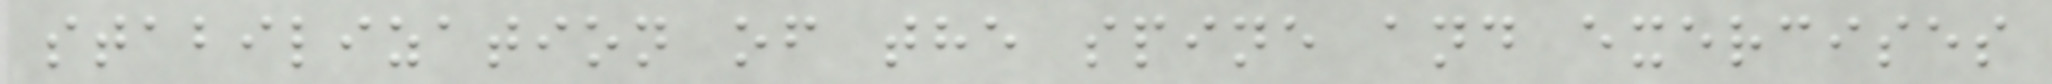stabilization of the spine and exercises
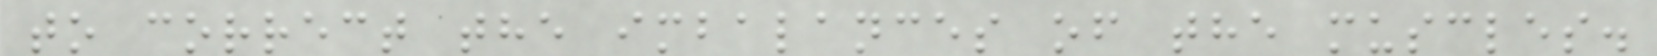to correct the imbalances of the muscles.
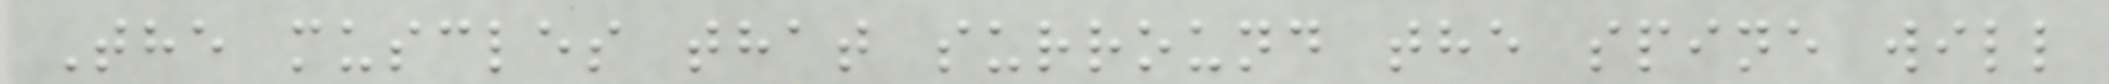The muscles that surround the spine will
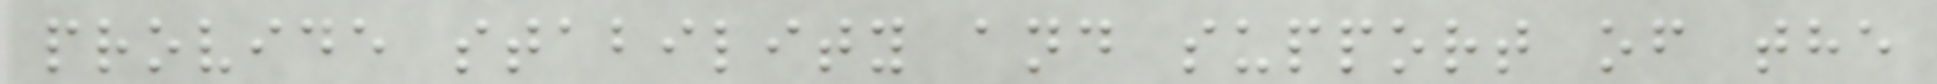provide stability and support of the
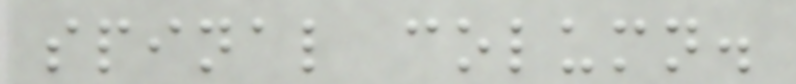spinal column.
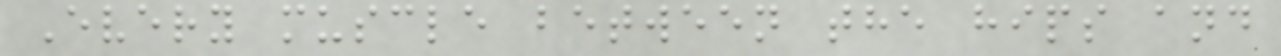Every muscle between the hips and
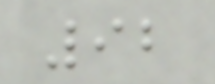92
